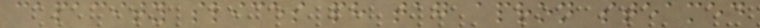capacity slices ph tag apron steamed
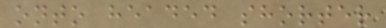onto headed shorter
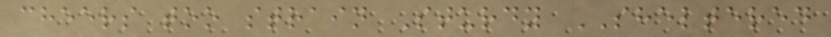cheers too strain Sturdy SHELTERED
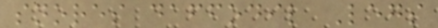snores daffodil Legs
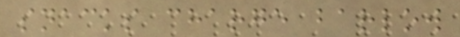snacks charge barlow
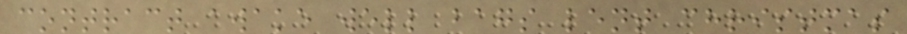contract awake well bags lent christmas
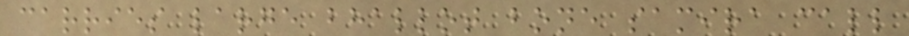carries large bhallot bone samira call
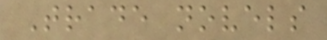Trade novels
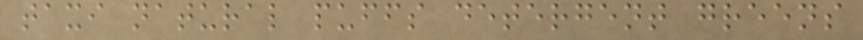taxi natural puffs detergent greens
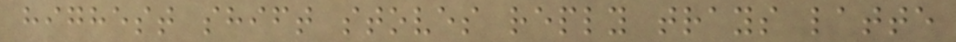highest shift stoves reply trays latte
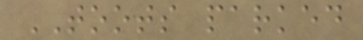TOOTS parked
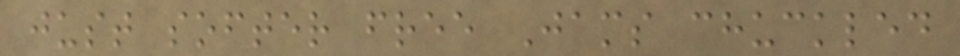just softer free Jams chuckled
